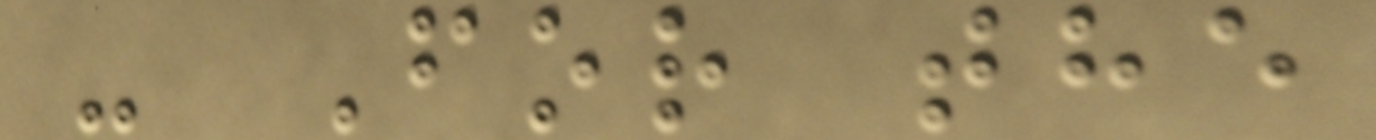- For the
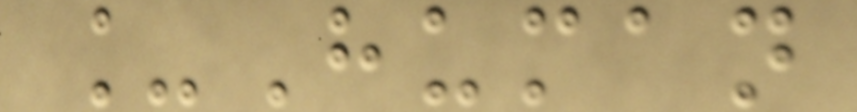_Human
